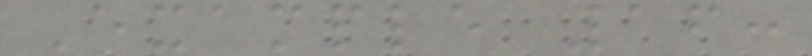Example 16:
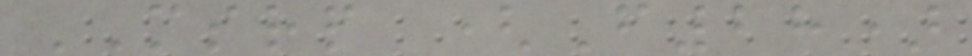MSRP (F28)
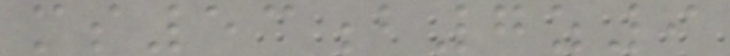ms53b7z9
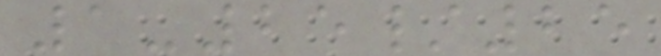1-25/25
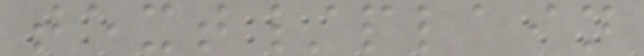text/plain
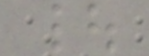|
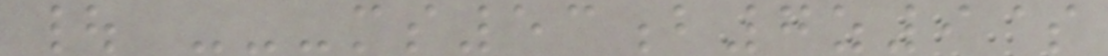| ---ms53b7z9$
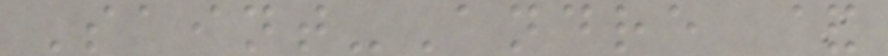Saint-Andre &
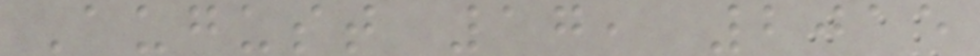August 17, 2015
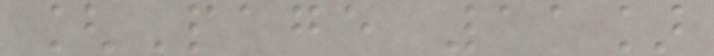[Page 11]
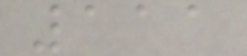111
